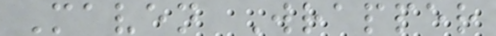Maven Wrapper
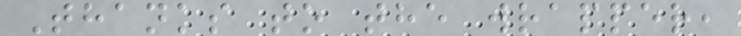Thanks to the wrapper,
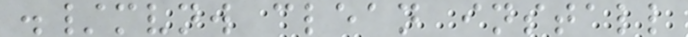./mvnw clean install
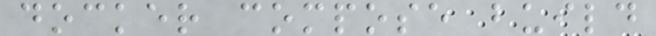docker compose build
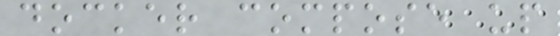docker compose up
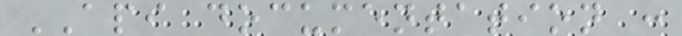API documentation :
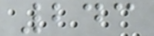243
